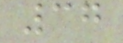37
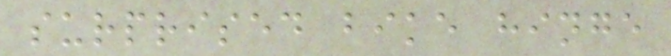surprised bike hinge
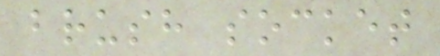brush socket
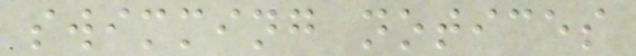swimming notices
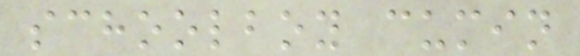schoolboy cumin
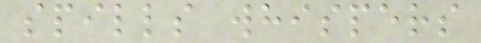spills whispers
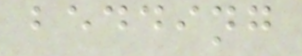bedding
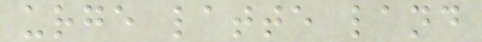urge latte land
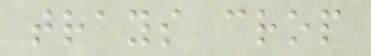trays crop
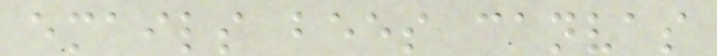emails bees canvas
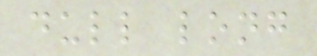dull long
